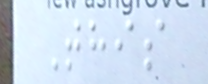This
